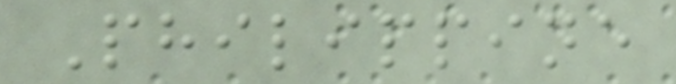Philippine
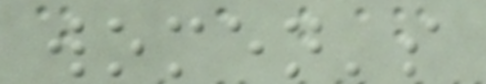women's
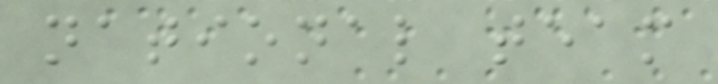national team
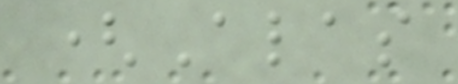(Alas
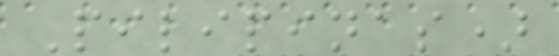Pilipinas)
